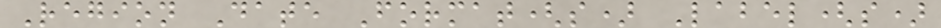Region Date Format(s) Label(s)
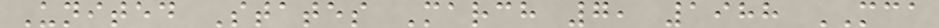United States March 7, 1988 MCA
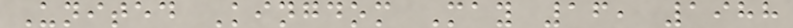United Kingdom May 16, 1988
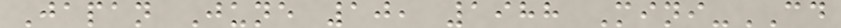Japan June 10, 1988 Mini-CD
